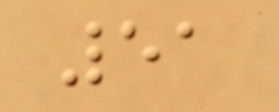51
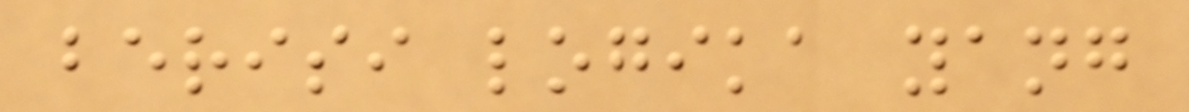berisi logika yang
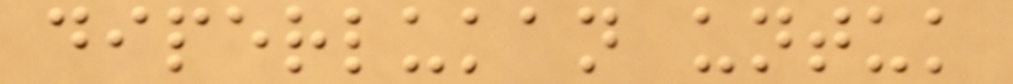diperlukan untuk
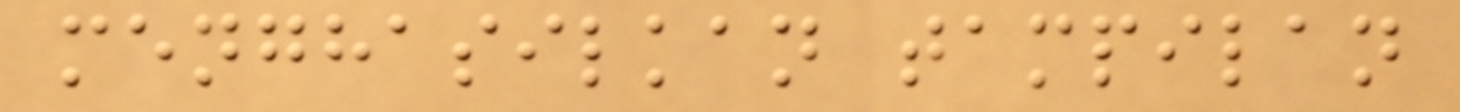menghasilkan tampilan
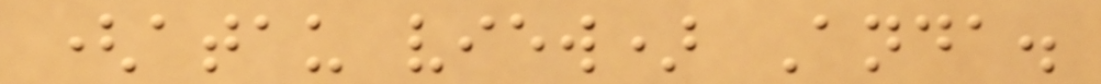(atau view) Anda.
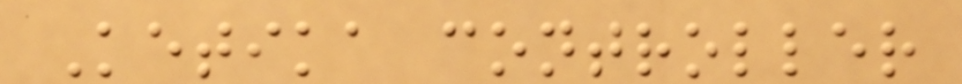Ketika controller
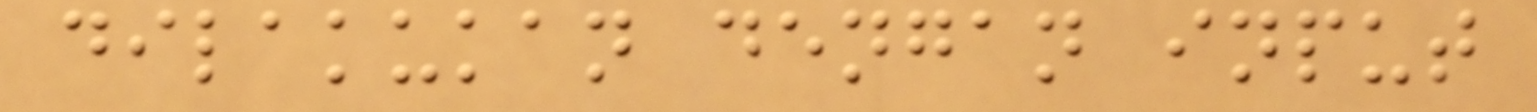dilakukan dengan input
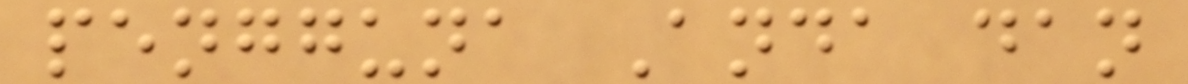pengguna Anda dan
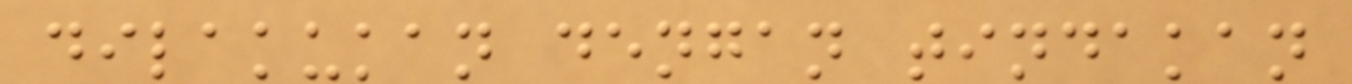dilakukan dengan tindakan
